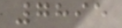7895
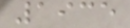1935
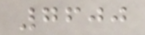7600
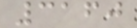3160
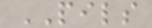PILS
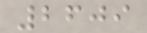2609
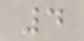4
